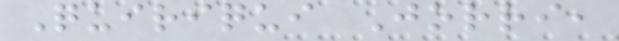Quiriqui Jorri,
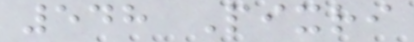548 Pixri
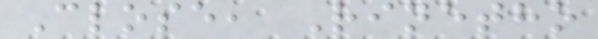Close, Rinetho
